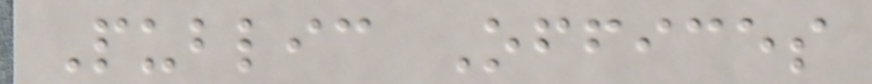Public Offices
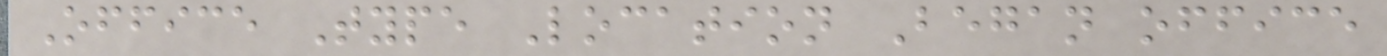Office Type Location Began office
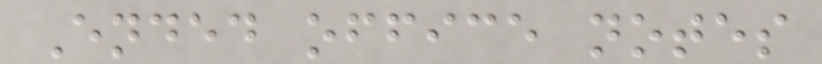Ended office notes
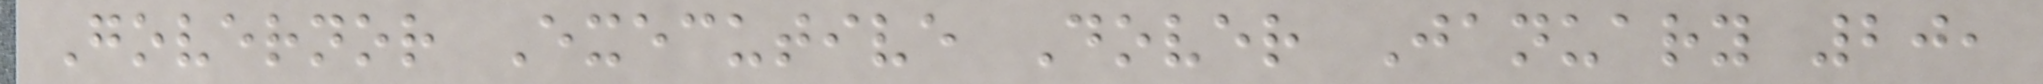Governor Executive Dover January 20,
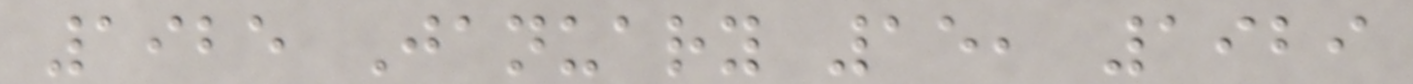1925 January 15, 1929
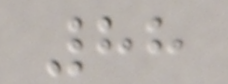88
